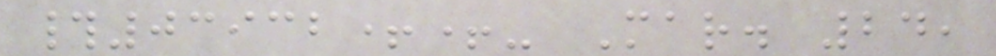#03932++- Mar. 24,
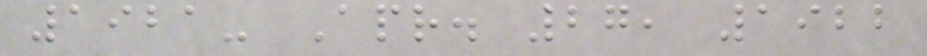1921- Apr. 27, 1922
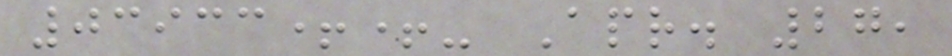03933++- Apr. 27,
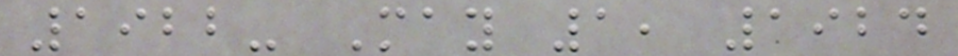1922- May 1, 1924
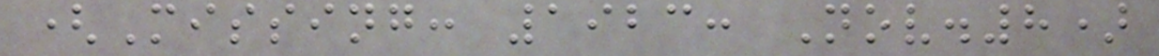(Missing: 1923: Nov.8)
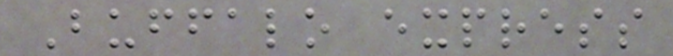Buffalo express
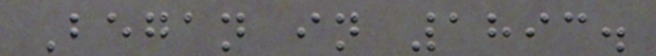Began in 1893.
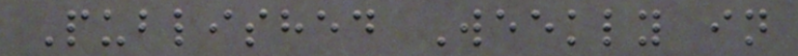Published Weekly in
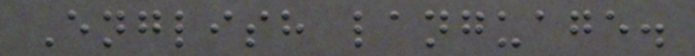English language.
